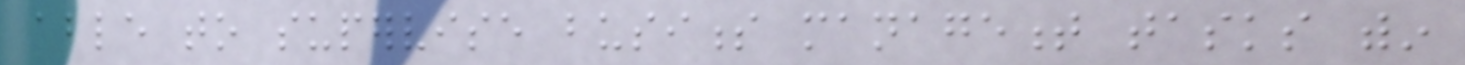able to supervise business management tasks within
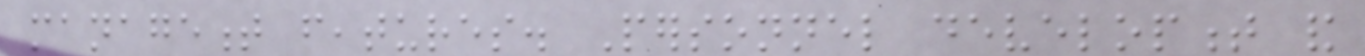management features. Personnel development and
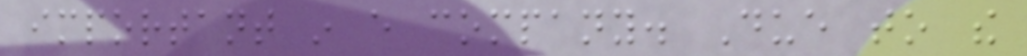important in every company. Due to the
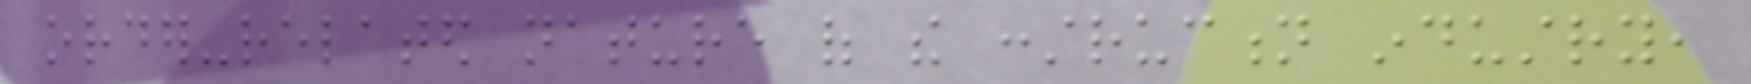order-related nature of the construction industry,
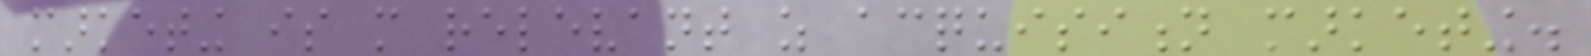marketing is more relevant as acquisition marketing.
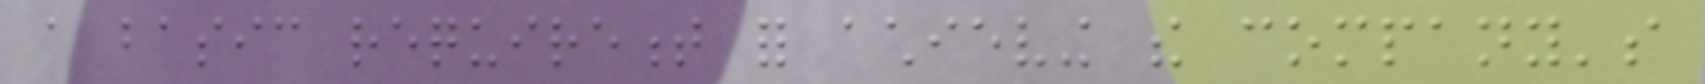a basic requirement for achieving the company's
